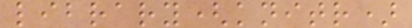library(knitr)
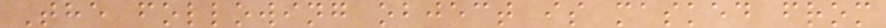The following object is masked from
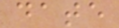date
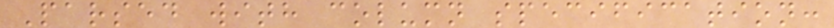Parsed with column specification:
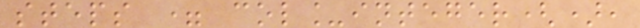steps = col_integer(),
